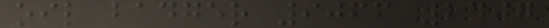oil badger 9066 2407
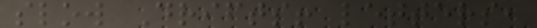slow Drifts! letters,
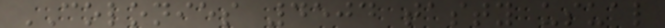COLONIES 4504 tasty usual
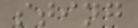sting
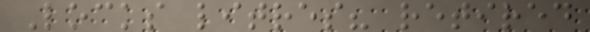Locks litres? retired
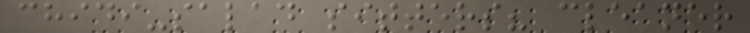chidi-salad sitters? cleaner
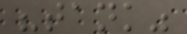"tank"
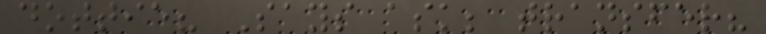dottie? Says ask; transfer?
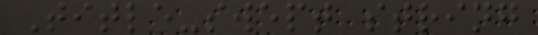Title-swept string
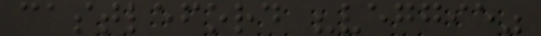castleford "veggie"
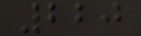220
